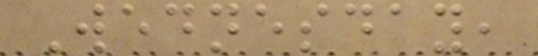Wednesday,
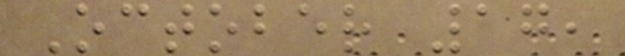October 17,
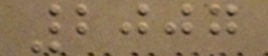2007
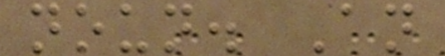noun. An
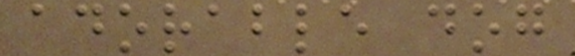adorable dog
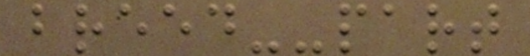breed--part
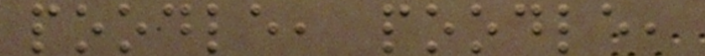poodle, poodle,
